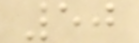50
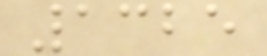1325
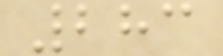283
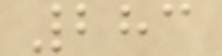283
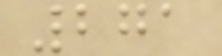271
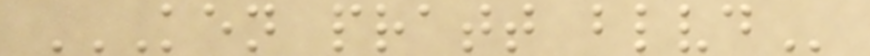KEN PRATT BLVD
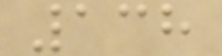138
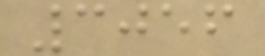3056
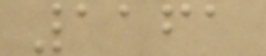1161
